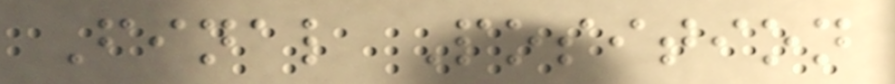Final Position
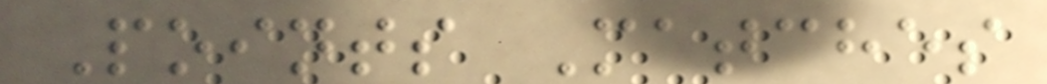Points Matches
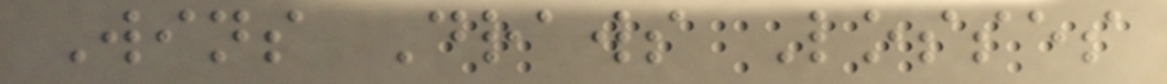Wins Draws Losses
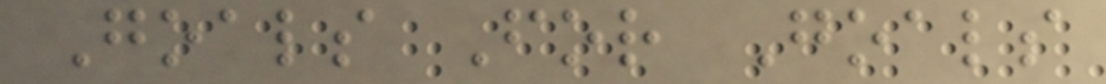Goals For Goals
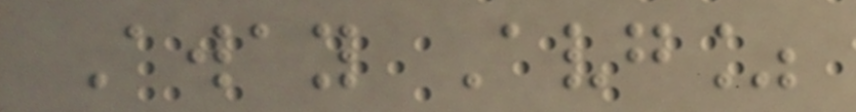Away Avg%
